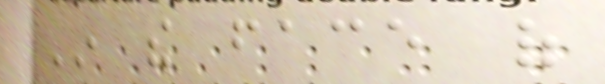In the face of
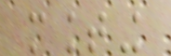mounting
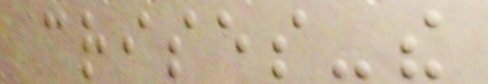crises-the
